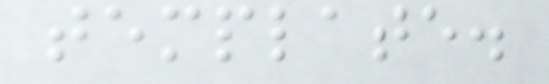template.
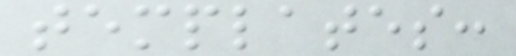templates:
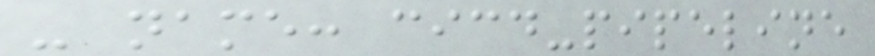- name: cicd-pipeline
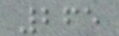265
